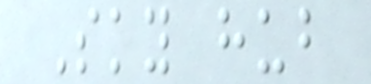Sky hub
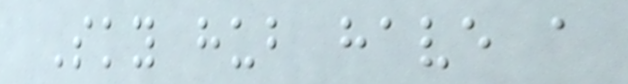Sky hub have a
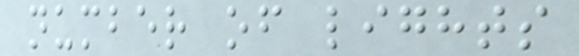number of lights
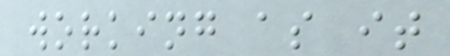working as it
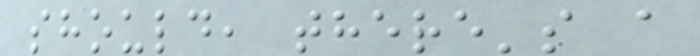should, there's a
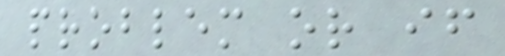problem or if
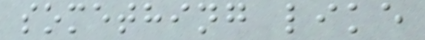something like
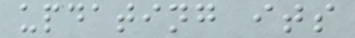updating its
